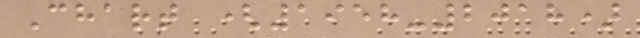Chart (1958-2018)
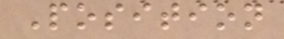Position
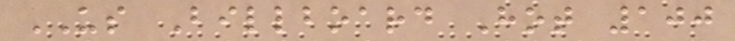US Billboard Hot 100
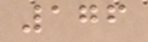176
